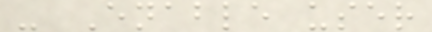- Enable user
